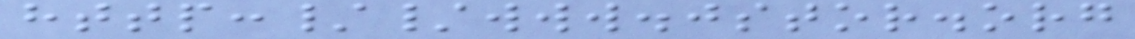http://www.jstor.org
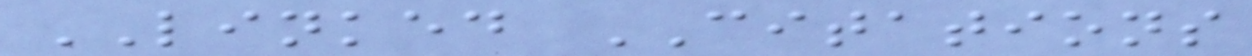LINKED CITATIONS
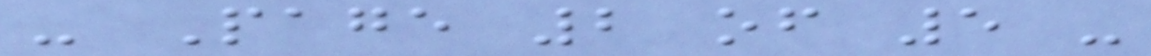- Page 2 of 5 -
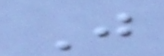J
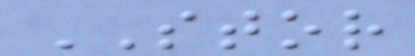STOR
